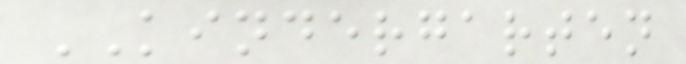KINDERGARTEN
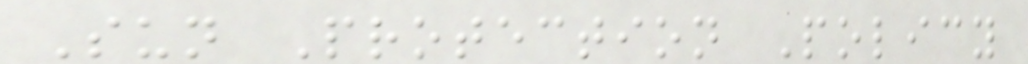Sun Protection Policy
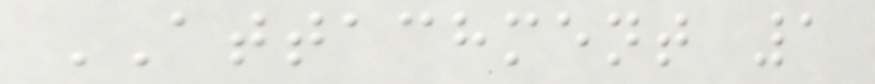ATTACHMENT 1
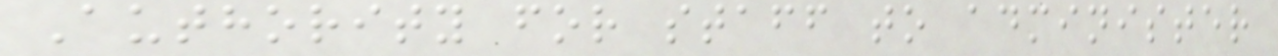Authority for staff to administer
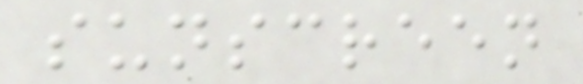sunscreen
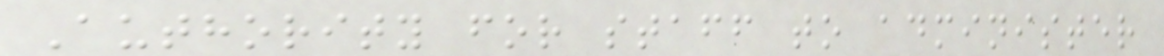Authority for staff to administer
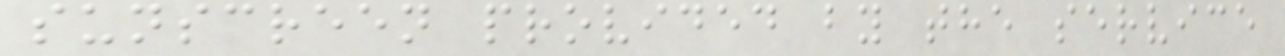sunscreen provided by the service
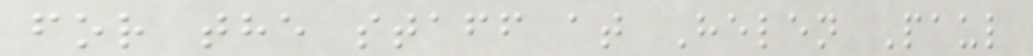for the staff at Helen Paul
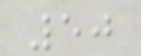50
